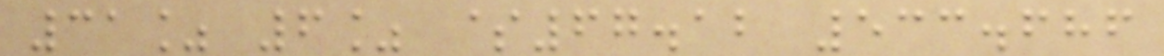31% 6% $67.12 533.686
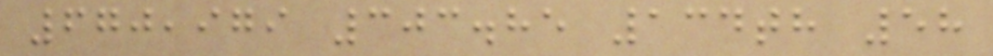670,979 303.85 134th 58
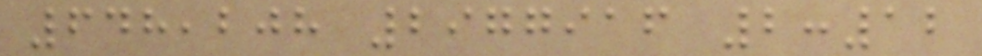648,208 2977916 2:12
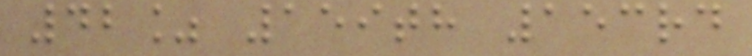42% 159th 153rd
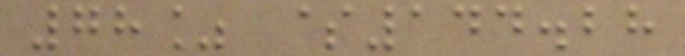78% $144.28
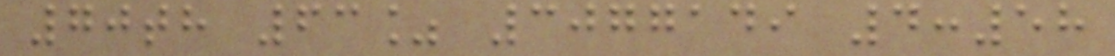70th 63% 3077149 4:58
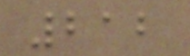212
